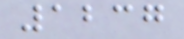1237
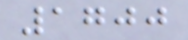1700
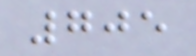705
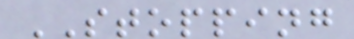STOPPING
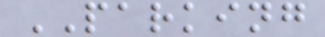PARKING
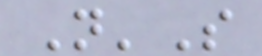N'S
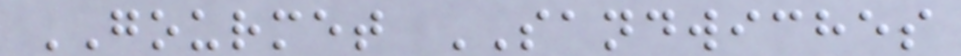GOURMET SANDWICHES
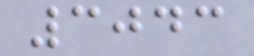3043
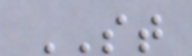ST
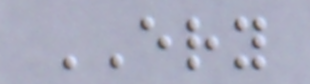ERY
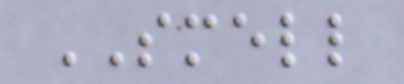SMELL
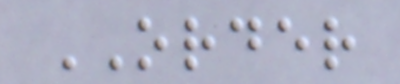ORDER
